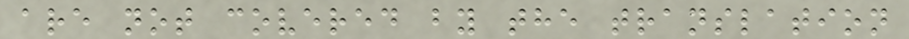are not covered by the translation
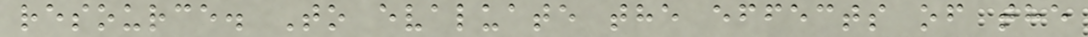resource. To evaluate the effects of the
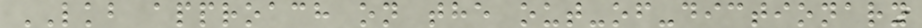LKB approach on the out-of-dictionary
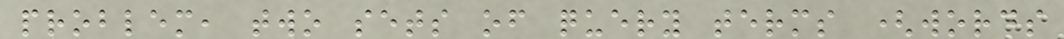problem, two sets of query terms (words
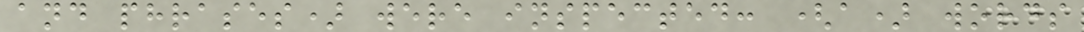and phrases) were inspected: (a) words
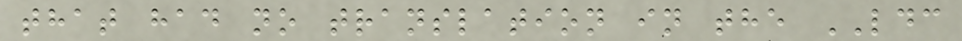that had no translation in the LDC
